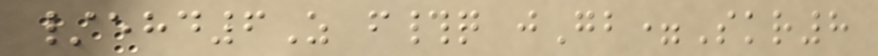/ehd6Z f#q jGb=Skr8
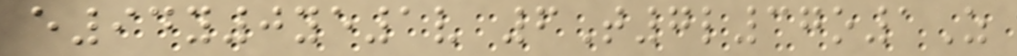e94y0ye1v 6T7l37o1Z
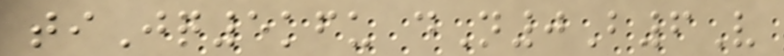tiJq5kfu dN0B6V
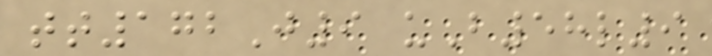tt172J9 uB58l9
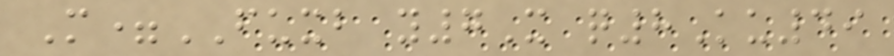M=FUXB y7X q8Ku49
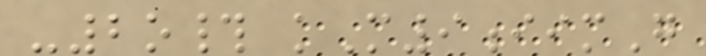-2o# kM9iimG
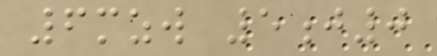6mzw 5j0
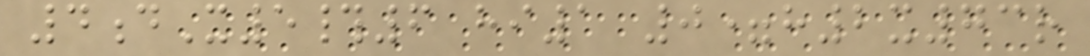4dX5#6 hi1 0=h2x73r
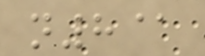n8@
